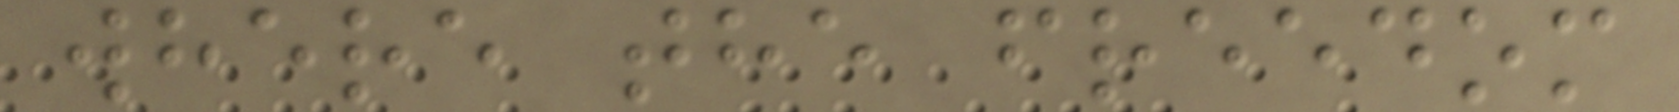where the freedom
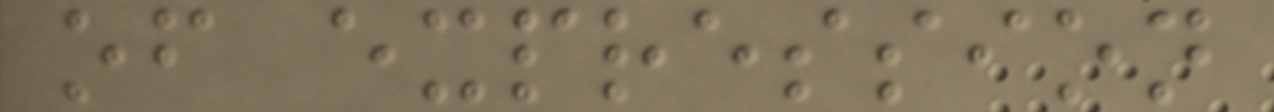of expression
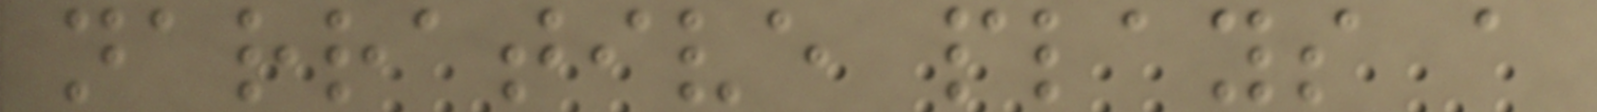narrative plays a
